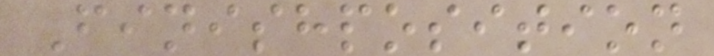Finishposition
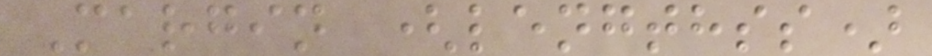Margin (lengthss)
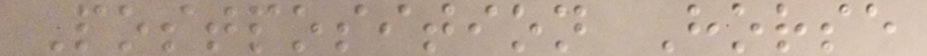Postposition Horse
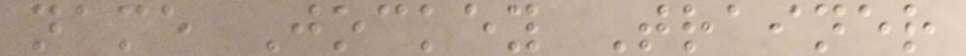name Jockey Trainer
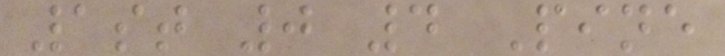1st 0 4 Pine
